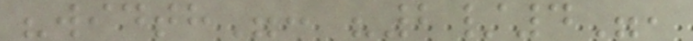"width": "2/4",
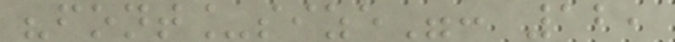"font_size": 12,
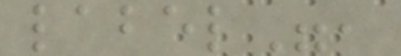label",
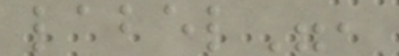label",
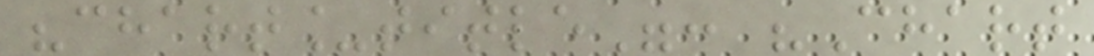"chart_title": "Chart
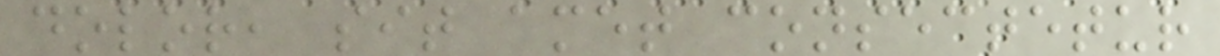dolor, sit amet consectetur
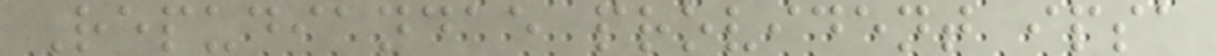Repudiandae provident ipsa
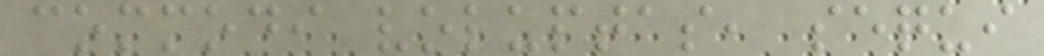commodi voluptas, sequi
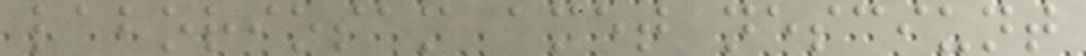laboriosam amet nesciunt
